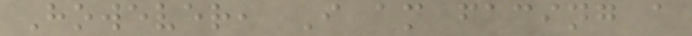However, I am facing a
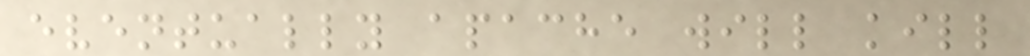eventually apache will kill
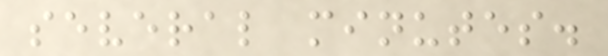several minutes.
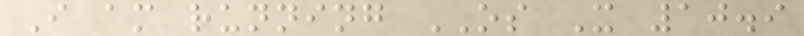I am running OS X 10.9
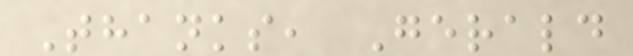Thanks, Gerald
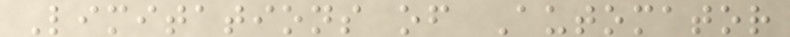Limitations of Automator
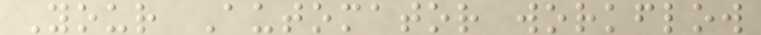Your Automator workflow
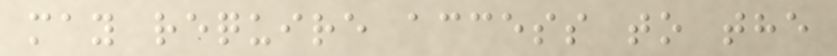may require access to the
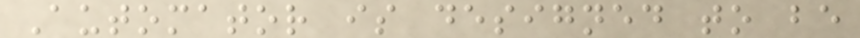Automator is designed to be
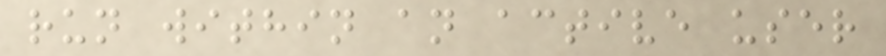run within an active user
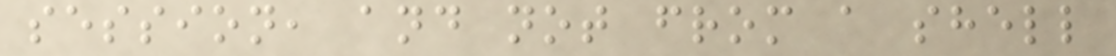session, and not from a shell
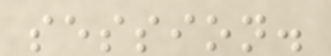session.
